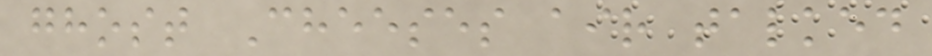ghost Cheeses air talked
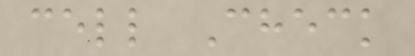cell Check
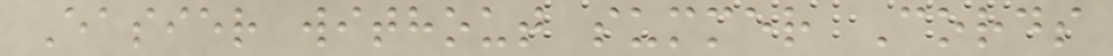Easier without summer Cords
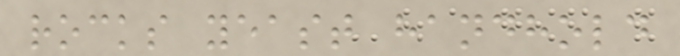rocks yeast handhold
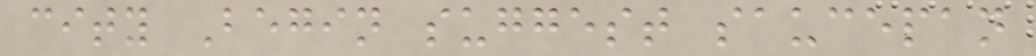city Begin suggest saucepan
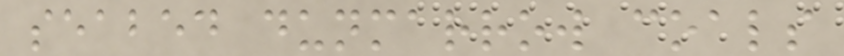seabed dunmarrow coals
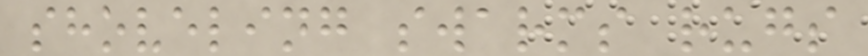shoveling swarms rugs
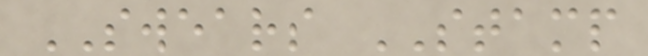SWEARS STAMP
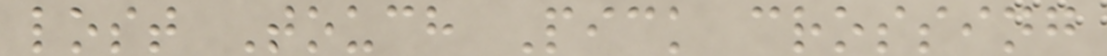lost Touch Pick crossing
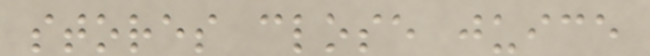stores close juice
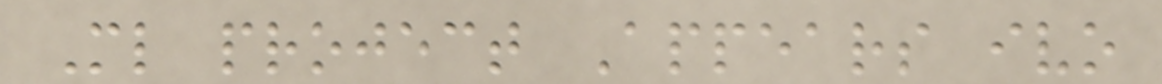Ml project Appears ivo
